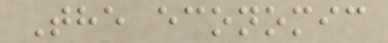The economic
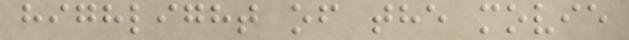highlight of the movie
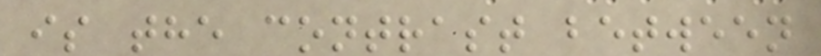is the contrast between
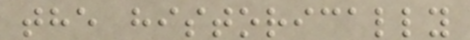the historically
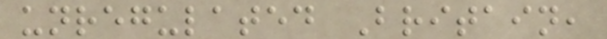unregulated Britain,
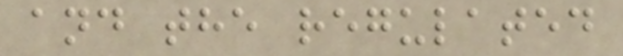and the regulated
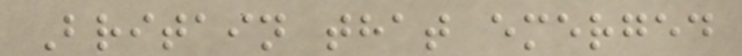Britain that emerged
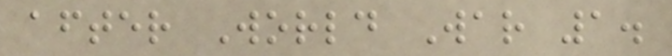after World War 1.
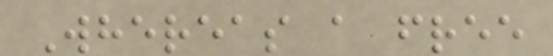Whereas a free
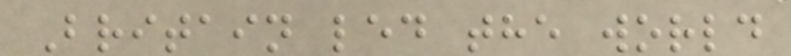Britain led the world
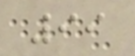99
